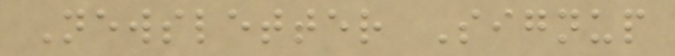Newsletter Signup
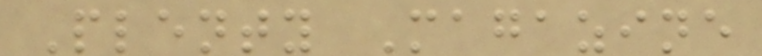Plenty Magazine
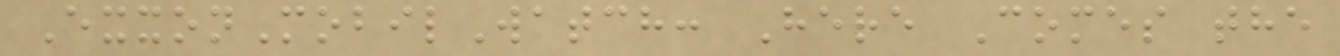ExxonMobilWatch: Here Comes the
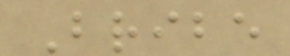Bribe
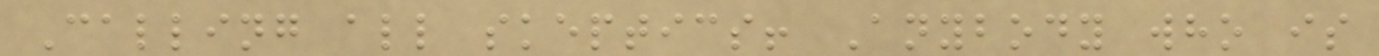Calling all skeptics! Anybody who is
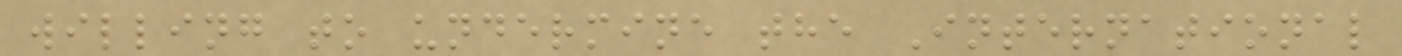willing to undermine the International
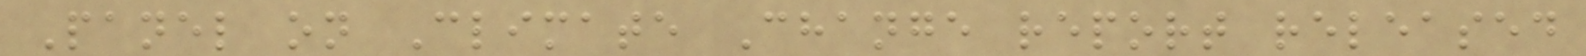Panel on Climate Change report released
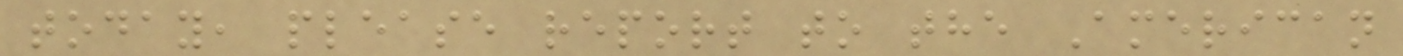today, please report to the American
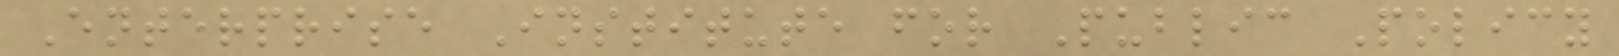Enterprise Institute for Public Policy
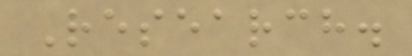Research.
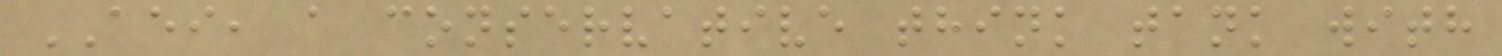AEI, a conservative think tank with
